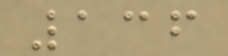136
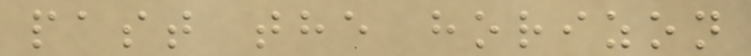past the horizon
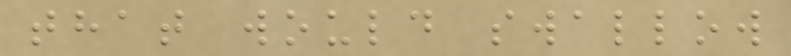that would swallow
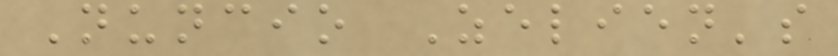Nuncio Zelien's
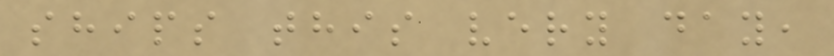ships this very day,
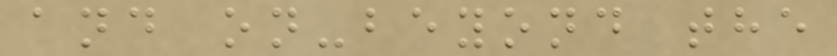and on-beyond the
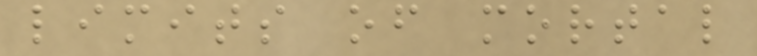limits of mortal
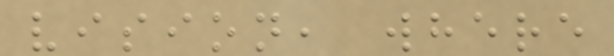vision, where
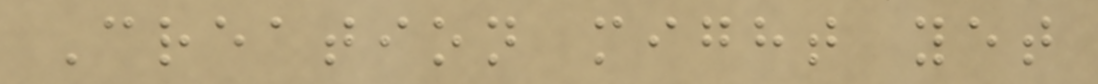Creation might yet
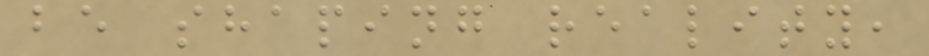be shaping reality,
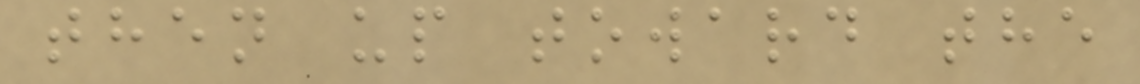then up toward the
